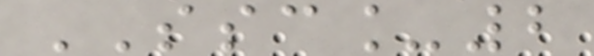SSC_2
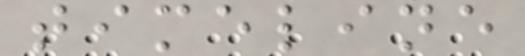timeline
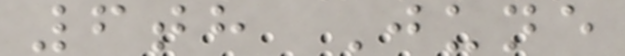6th June
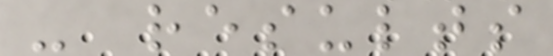- results
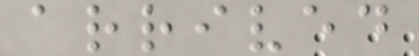arrived
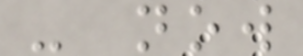- now
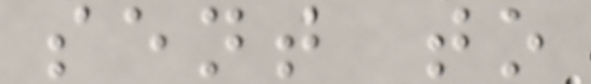sent to
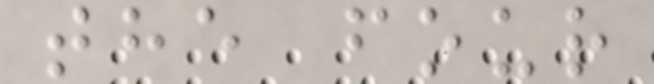the four
